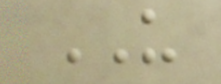US
